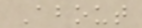About
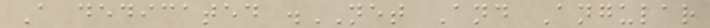A dedicated .NET And Angular
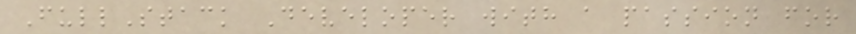FullStack Developer with a passion for
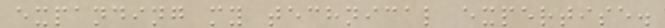expanding my technical expertise.
